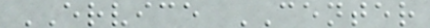ERVICE CENTER
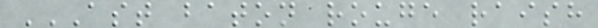AST BATON ROUGE RAISH
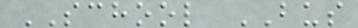SCHOOL BUS
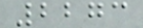2273
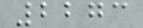2273
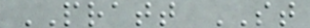PRATT ST
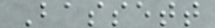Bassett
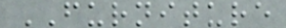FURNITURE
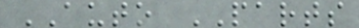AUTO PARTS
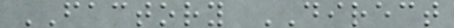FACTORY DIRECT
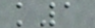k1
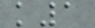k1
